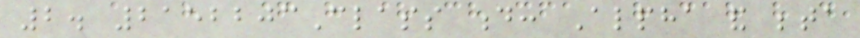2. 2152203Class d: Alpha and beta
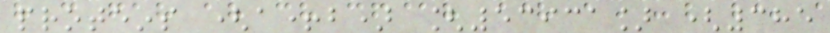proteins (a+b) [53931] (385
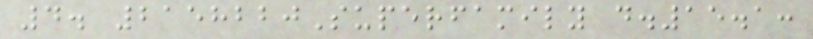4. 2158220Superfamily d.15.1:
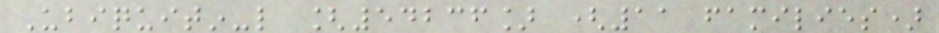Ubiquitin-like [54236] (11 families)
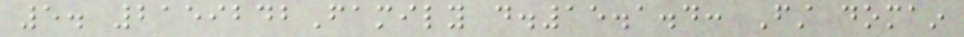5. 2159242Family d.15.1.4: First domain
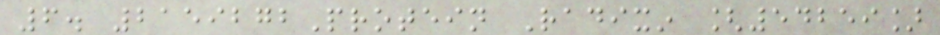6. 2159272Protein Radixin [54259]
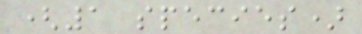(1 species)
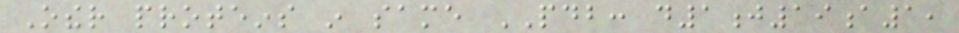Other proteins in same PDB: d1j19a1,
